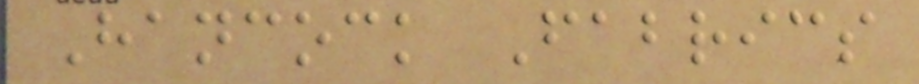Hancock Fabrics
